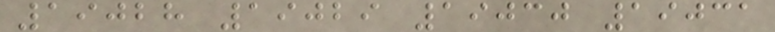19028 19029 19030 19031
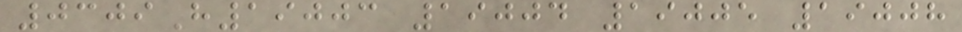0309H19003 19004 19005 19008
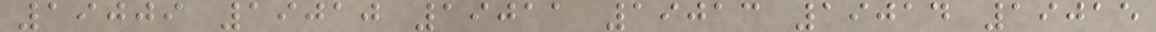19009 19010 19011 19013 19014 19015
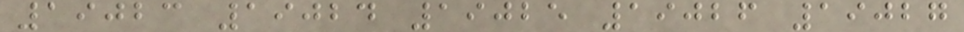19023 19024 19025 19026 19027
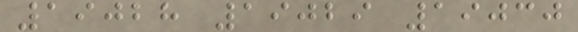19028 19029 19030
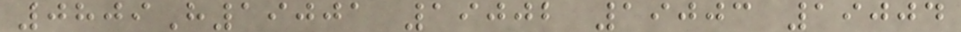0809H19001 19002 19003 19004
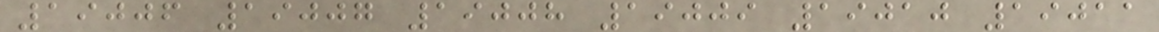19006 19007 19008 19009 19010 19011
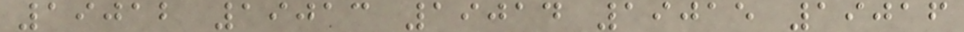19012 19013 19014 19015 19016
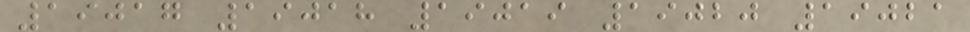19017 19018 19019 19020 19021
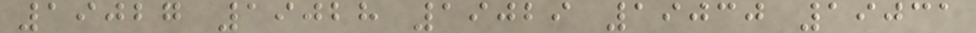19027 19028 19029 19030 19031
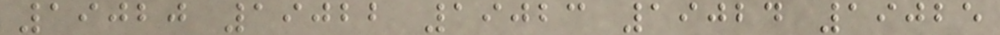19020 19022 19023 19024 19025
